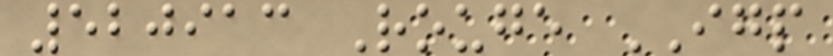520913 Rouge IGP
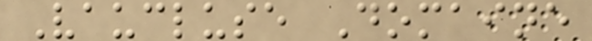Vaucluse Domaine
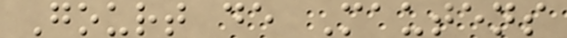Gourt de Mautens
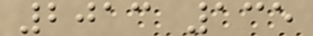2013 135
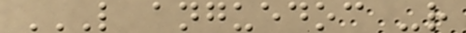L ANGUEDOC -R
